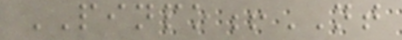PINPO!NT
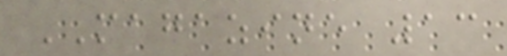MAGAZINE 13
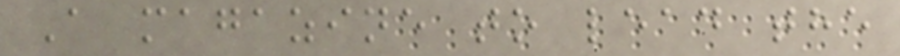A magazine to lead the
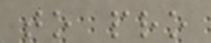to pro
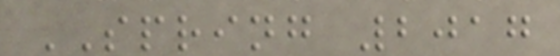SPRING 2017
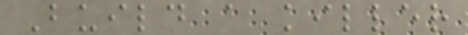Build a killer
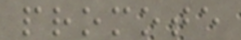promote
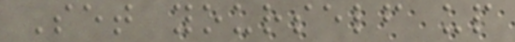Set yourself up
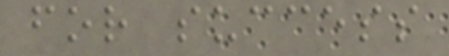for success
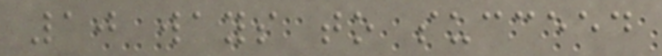10 ways to succeed
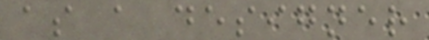as a designer
